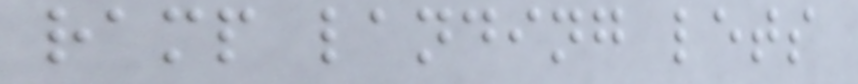ramp landing lets
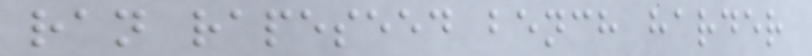ran rapeseed bench harder
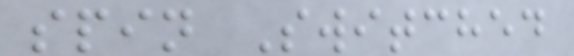spin Switched
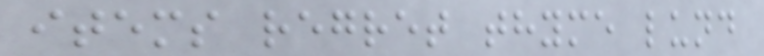items regret thyme lund
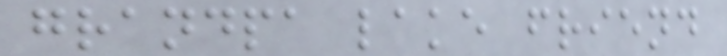grandpa lake friend
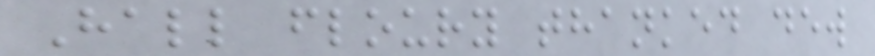Hall floury thanked dew
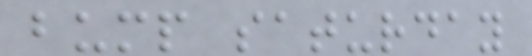bump saturday
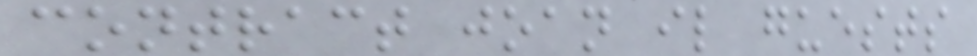contract joan il guests
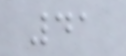41
